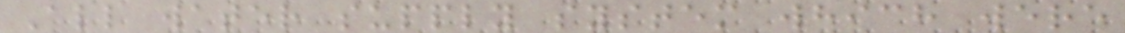All water supply system which were
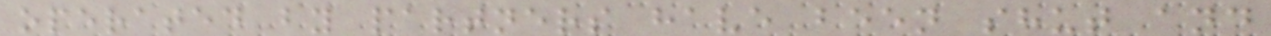operated by partners have been shut and
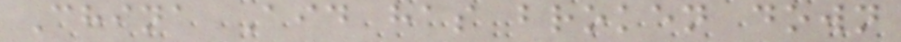China Aid has broken down
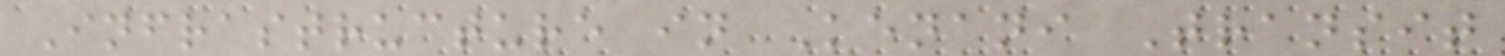Infrastructure in Kenani Transit
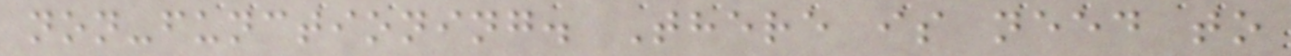non-functioning. There is need to
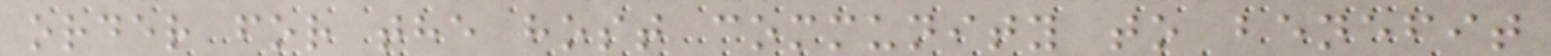order for the host community to benefit
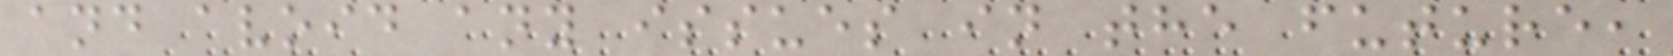and avoid any issues in the future,
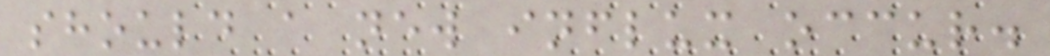should a new influx occur.
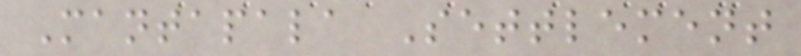Mantapala Settlement
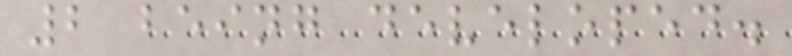2 being developed.
